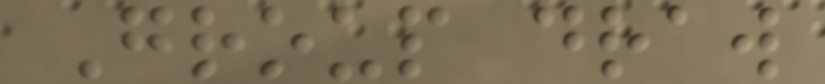Group draw
